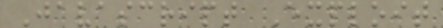Javascript Exploit
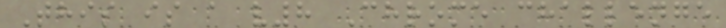This is a v8 Chrome challenge
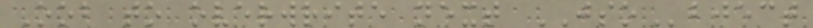Oob to overwrite next JSObject
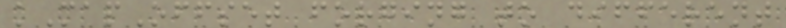kMapOffset forging to different
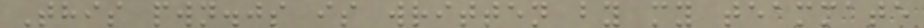This pwn.js is written by my teammate
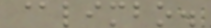@limbo.
